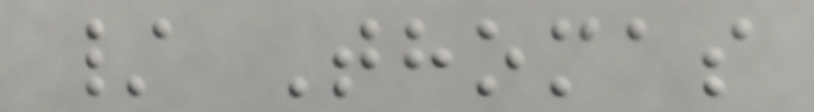/ Thomas
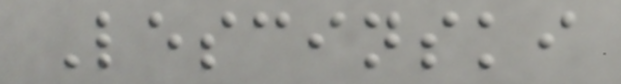Lescinski
